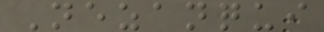Nezanqui
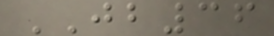JB36
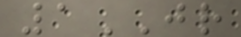1JR
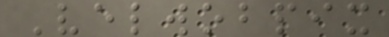Velwobpix
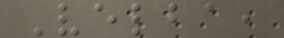Velba,
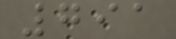791
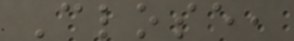Close,
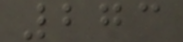273
